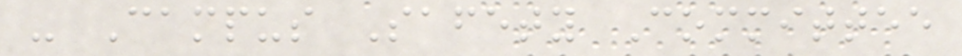- Campus Safety Committee
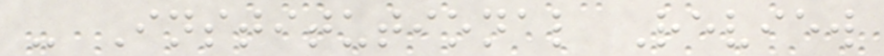- Institutional Review
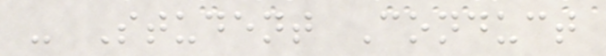- Student Conduct
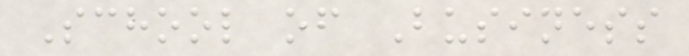School of Business
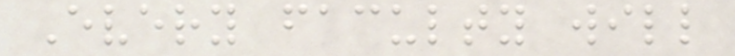Every faculty will
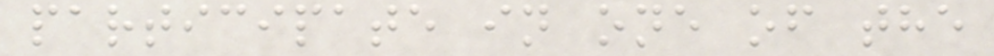participate in one of the
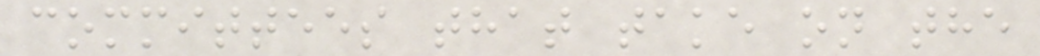committees that take on the
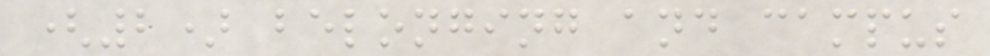(2) belonging and campus
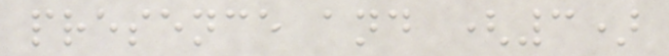presence and (3)
